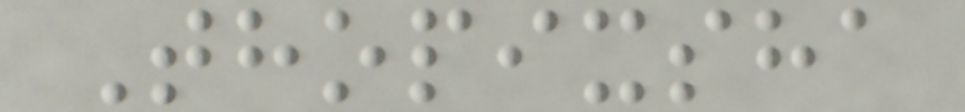Thopixsha
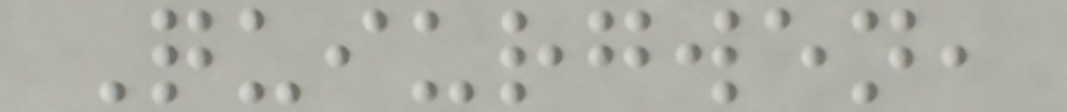Quiurgwen,
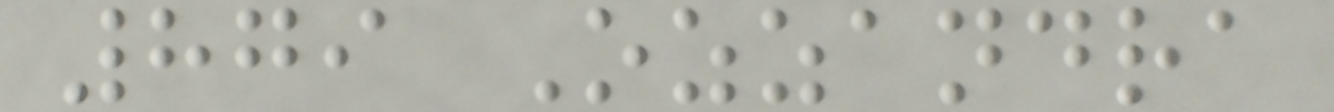879 Ozzandra
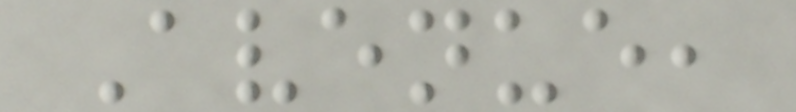Avenue,
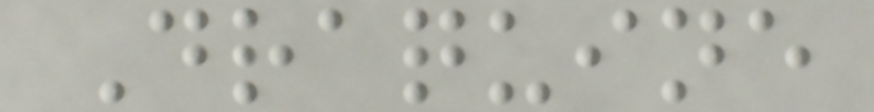Draquine
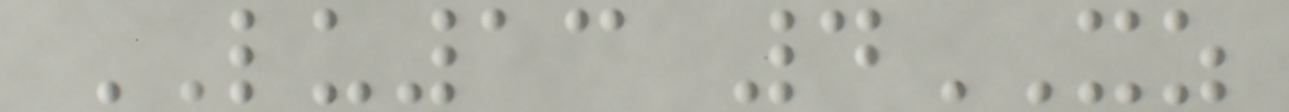LU13 4XZ
